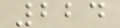224
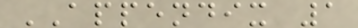APPENDIX 1
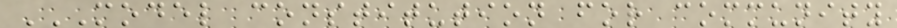MODEL CONSTITUTION FOR COMMUNITY
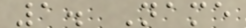1. Name
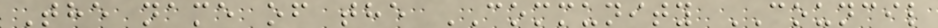The name of the COMMUNITY COUNCIL
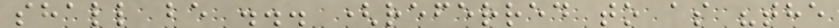shall be ... (referred to as "the
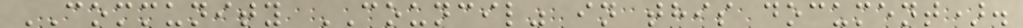COMMUNITY COUNCIL" in this document).
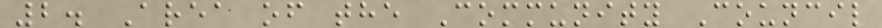2. Area of the Community Council
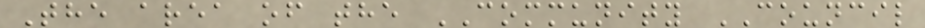The area of the COMMUNITY COUNCIL
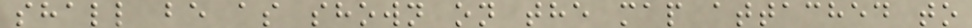shall be as shown on the map attached to
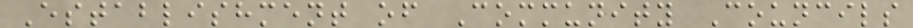Establishment of Community Councils
